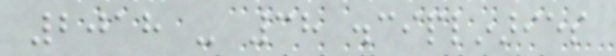2018 - 38 disciplinaries
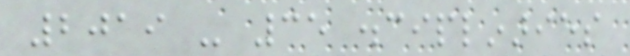2019 - 35 disciplinaries
